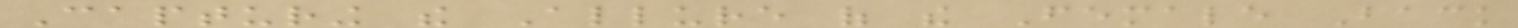Capturing the Allure of the Female Back
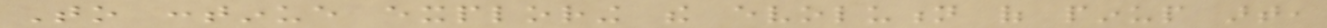To continue exploring the evolution of pinup art,
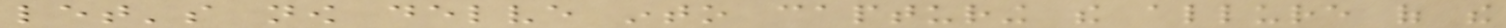let's now delve into capturing the allure of the
